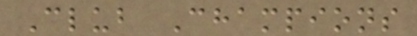Club Champions
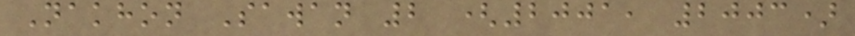Nakhon Sawan 2 (2001, 2003)
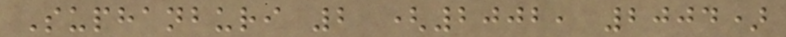Suphanburi 2 (2002, 2004)
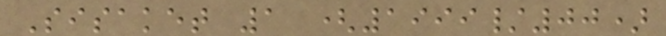Sisaket 1 (1999/00)
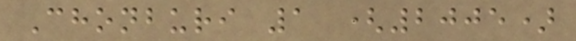Chonburi 1 (2005)
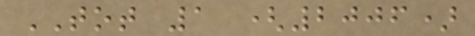TOT 1 (2006)
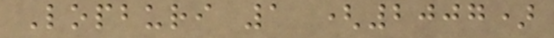Lopburi 1 (2007)
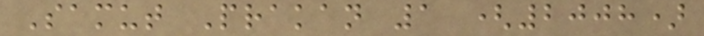Samut Prakan 1 (2008)
